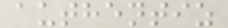authentiz
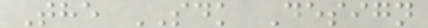The SDK Design
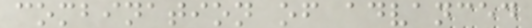combination of advanced
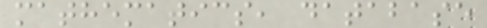mathematics, database
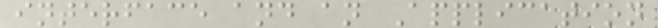interface and an Application
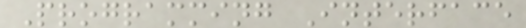Programming Interface
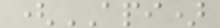(API)
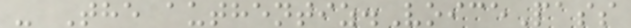- The authentiz.VoicePass
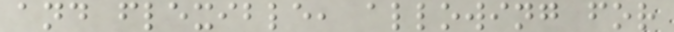and flexible, allowing for
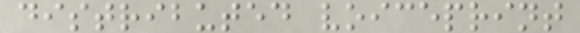distributed voiceprint
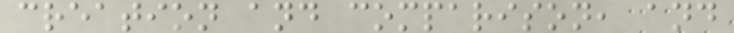creation and comparison, and
